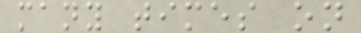many times on
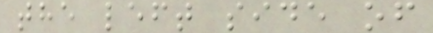the left side of
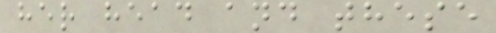her head and these
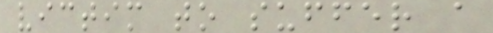victim to suffer a
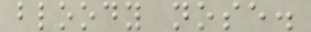bloody nose.
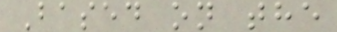Based on the
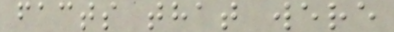facts that were
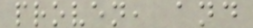proven, and
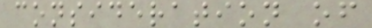consideration of
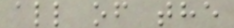all of the
